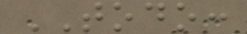TODO:
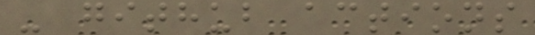- github actions
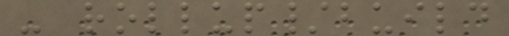- rollup/build
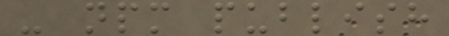- npm publish
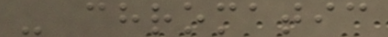- chromatic
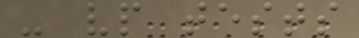- vp tests
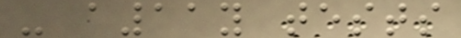- a11y tests
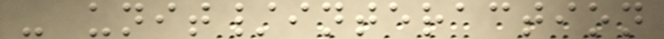- unit/interaction
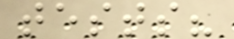tests?
